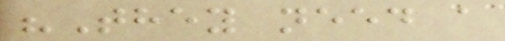"They need a
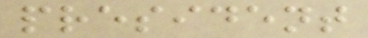president
